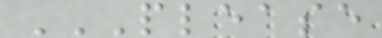PLEASE
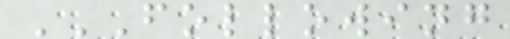FOLLOWING
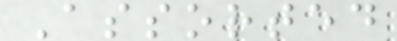Assorted
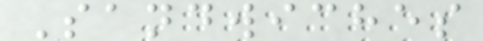Sandwiches
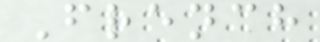French
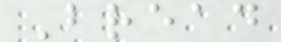Bread
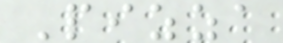Pizza
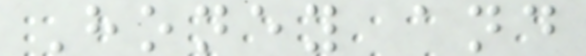Honey and
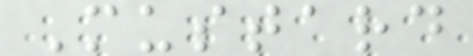Mustard
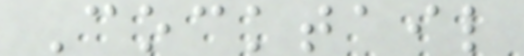Cocktail
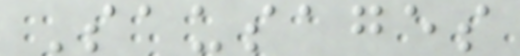Sausages
